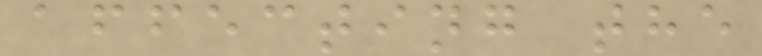affecting the
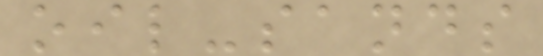oil-sands
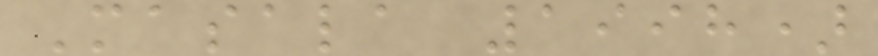Masala 1998)
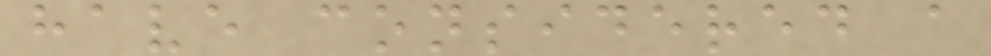have considered a
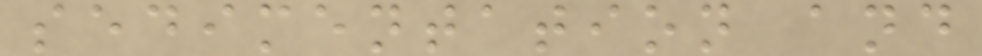sedimentation and
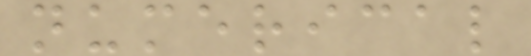numerical
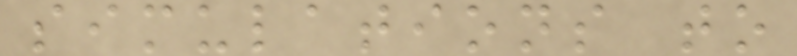simulations to
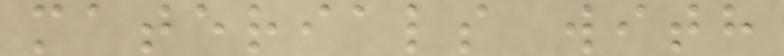materials with
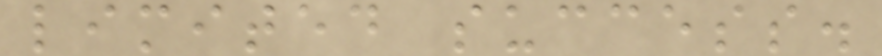limited success.
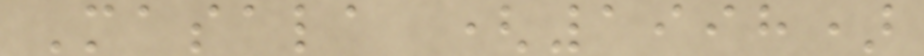Masala (1998)
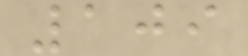109
